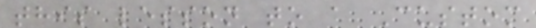this lesson to a Custom
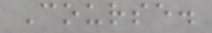Course.
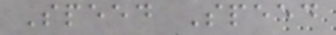Speed Speed
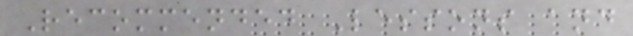Recommended Lessons and
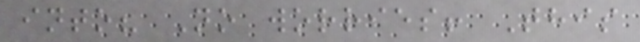into? No worries! This
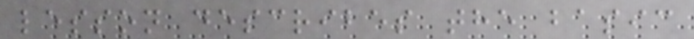lesson describes the basic
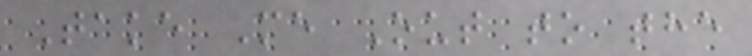Take Me Out to the
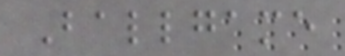Ballgame
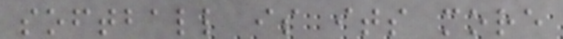softball is its more
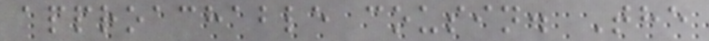approachable cousin. The
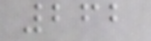262
